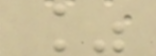%
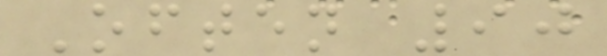Often 90
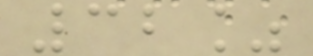32%
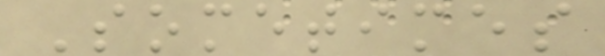Sometimes
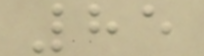85
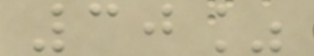30%
